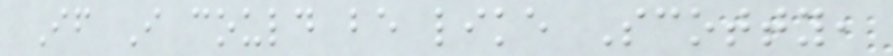If I could be like Scotty,
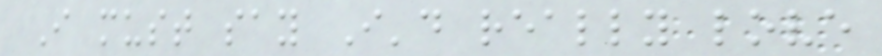I must say I'd really love
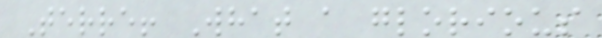Terre! What a glorious
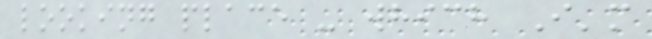looking place - which I'm
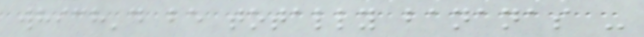which'd be totally bananas -
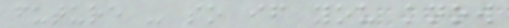future - so if you know
